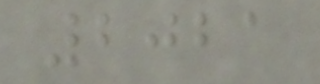2021
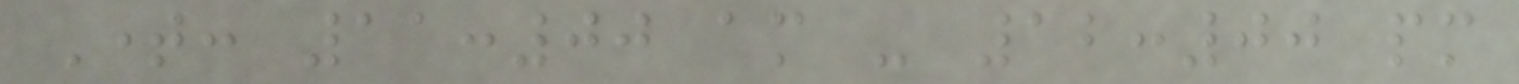Time: 11:00 am - 12:00 pm
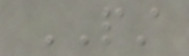PST
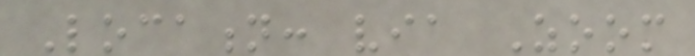Location: via Zoom
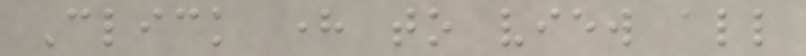Click here to view all
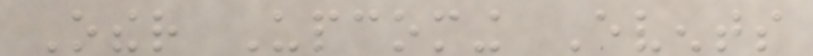Other Upcoming Events
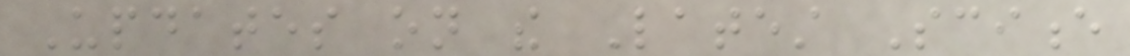Updates on the Latest Science
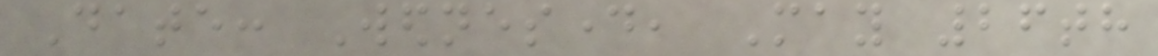Date: Wednesday, May 26th
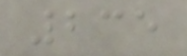235
